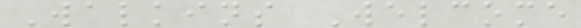Walkins Welcome
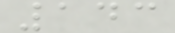143
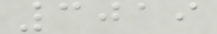3019
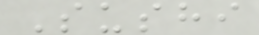Sushi
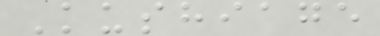Kushiage
